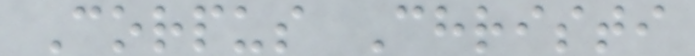Corpus Christi
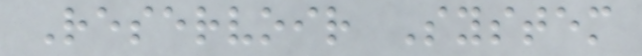Reservoir System
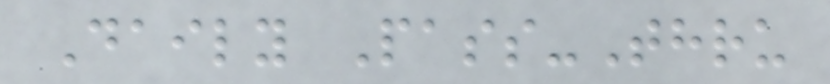Daily Pass-Thru
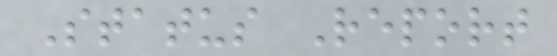Status Report
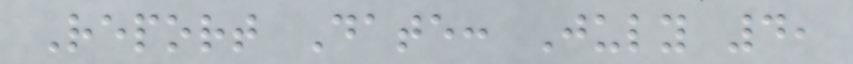Report Date: July 4,
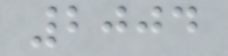2004
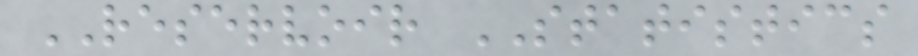RESERVOIR STATISTICS
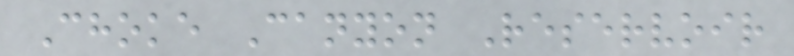Choke Canyon Reservoir
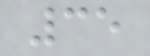35
